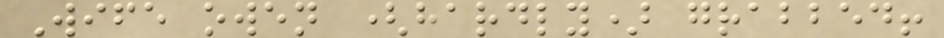Wife owen (hardly) grabbed!
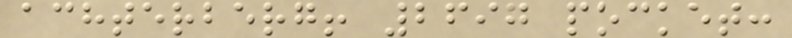achterberg! 2697 pocket:
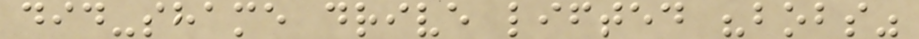did-shame drive lifted "bobs"
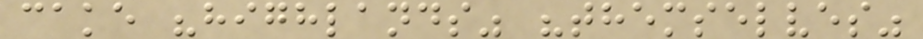cake "highlands" "themselves"
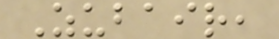Zubair,
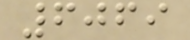6069
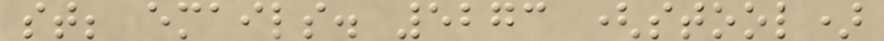st; emails. 5273 (stool)
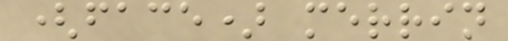(face) merrin
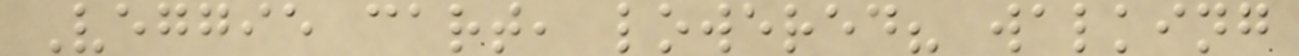Veggie cart, lowered? walking
